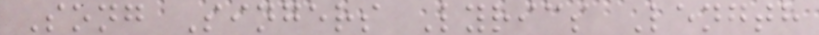Song Singers Lyrics Length
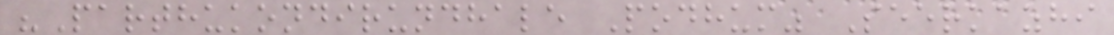"Parthukondirundhale Podhum" Seerkazhi
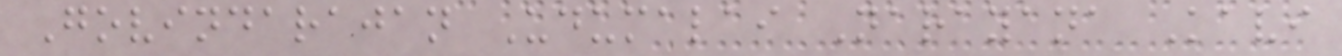Govindarajan Udumalai Narayana Kavi
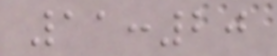11:20
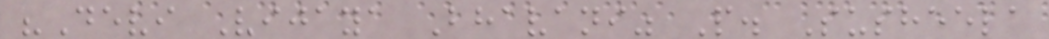"Devi Vijaya Bhavani" P. Susheela
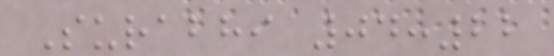Surabhi 04:22
